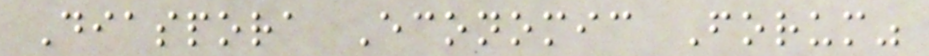Diaspora Economic Forum"
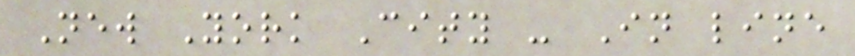New York City - In line
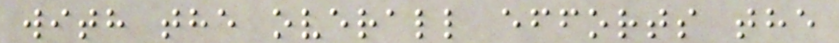with the overall efforts the
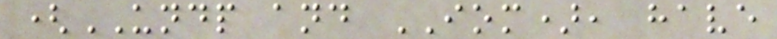(UNDP and IOM), have
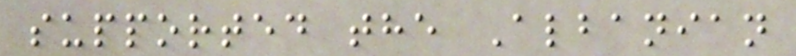supported the Albanian
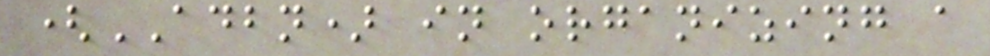(ADBN) in organizing a
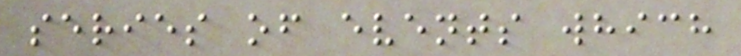series of events which
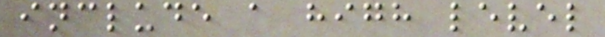include a high level
